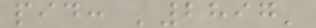pid: '2897'
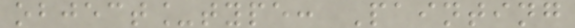object_type: Painting
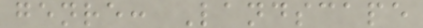genre: Landscape
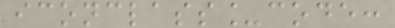iconclass_code:
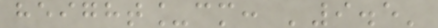height_cm: '9.5'
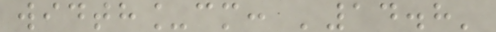width_cm: '14.8'
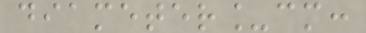diameter_cm:
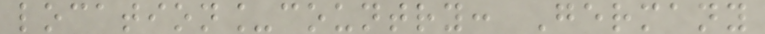location_country: Germany
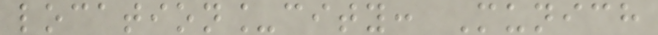location_city: Munich
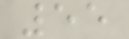55
